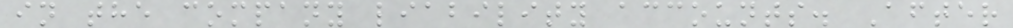in the company liability accounts. After
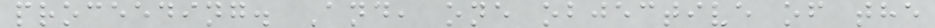proceeding. And, one objective of the
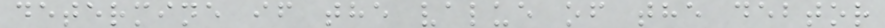determine if the value of the debtor
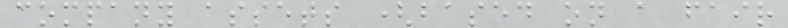company assets (based on a fair
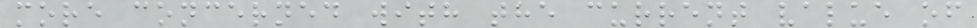more concerned with the current value of
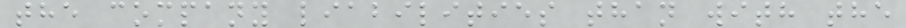the company liabilities than with the
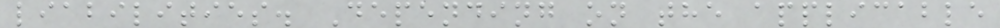liabilities. Depending on the applicable
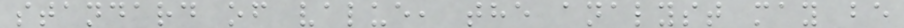standard of value, the analyst may be
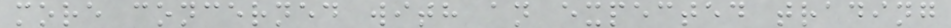more concerned with an expected trading
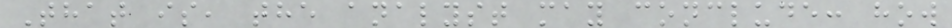That is, the analyst may conclude: how
